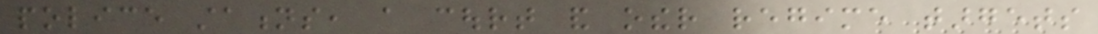police stations, a court and other regime targets
